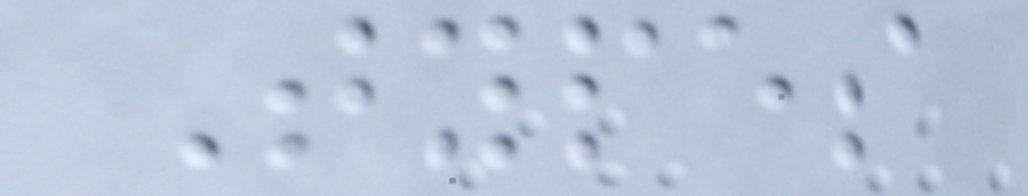Types
